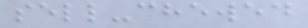sell-chewed
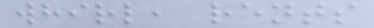whirl, rents
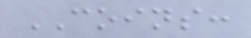COINS:
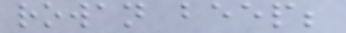rowan beep;
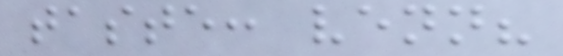taste: venn?
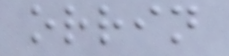orrin
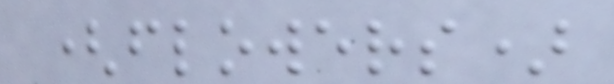(flowers)
